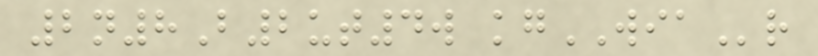2n8B2ut4w kgWIAr
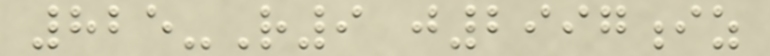825-R9 j2997iz
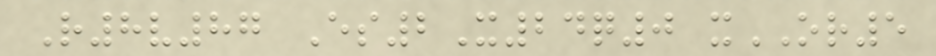R8v87 Es2X24q0 xOR5
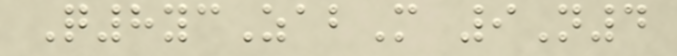Q8ycZabM 9N4
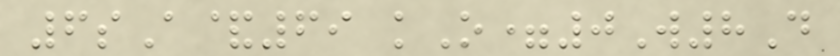6sA&69 kO=0W8D
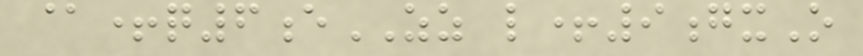@+q6eZZ l+9gxO
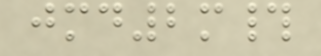jmd2m#
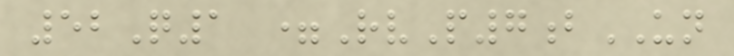52Q1 =RvP7bUN
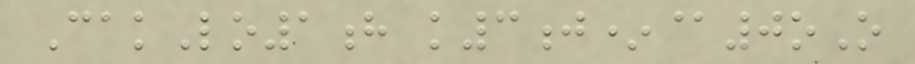CakLo1h k3j*@0oO
